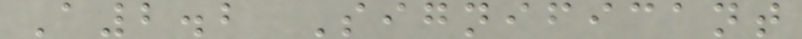A2.2 Significant
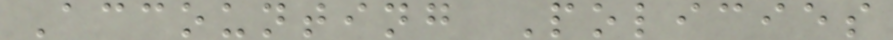Accounting Policies
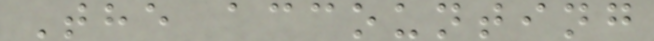The accounting
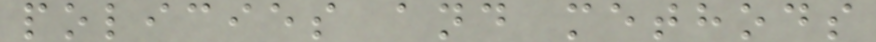policies and methods
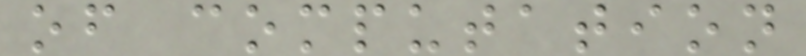of computation
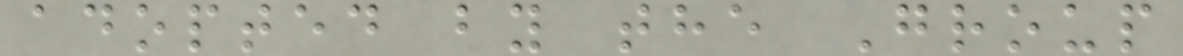adopted by the Group
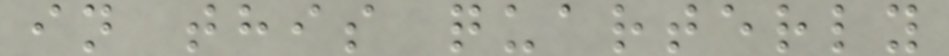in this quarterly
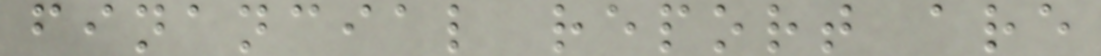financial report are
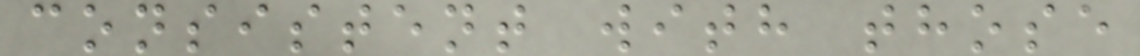consistent with those
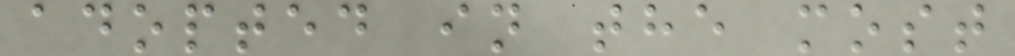adopted in the most
